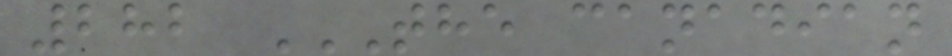282 THE CANADIAN
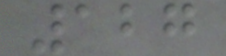127
